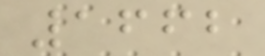1662
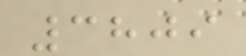3809
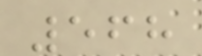568
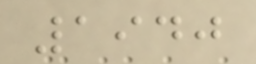1940
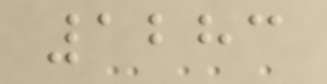1283
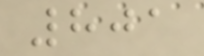801
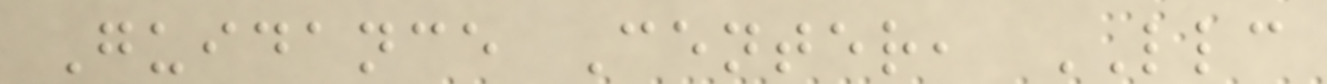Guidance Center, LLC
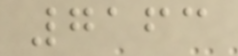7163
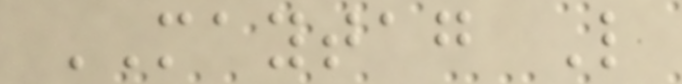MAYTAG L
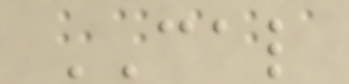CAL
